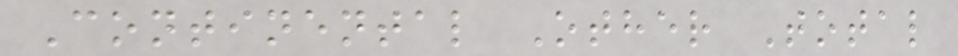Continental Other Total
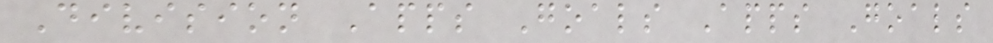Division Apps Goals Apps Goals
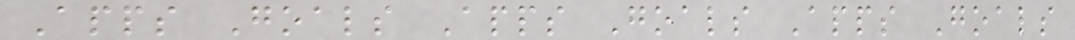Apps Goals Apps Goals Apps Goals
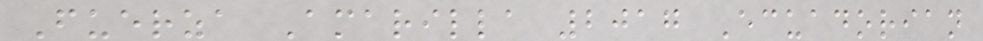Fuerza Amarilla 2017 Ecuadorian
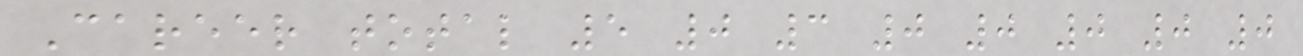Career total 5 0 3 0 0 0 0 0
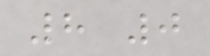8 0
